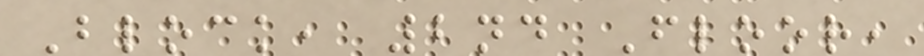Block, 2nd Floor,
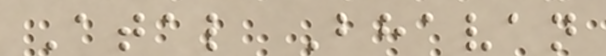Atal Bhavan
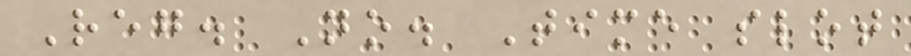Reg. No. Time slot
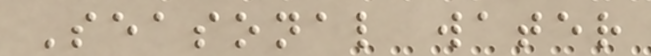Seasonal water
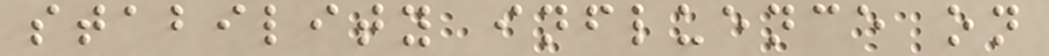stability influence on
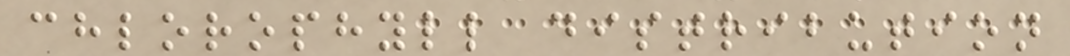chlorophyll distribution
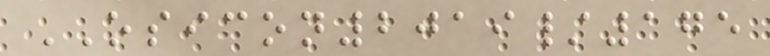OSICON2019/175
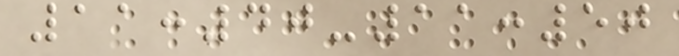11:40-11:50
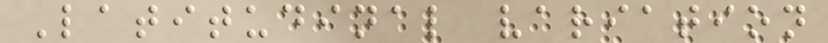Latitudinal variation
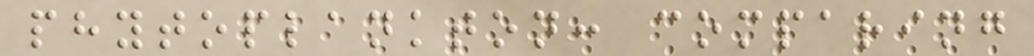phytoplankton: comparing
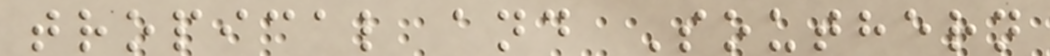tropical and Southern
